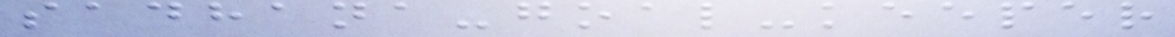sadhana-goal-keeper
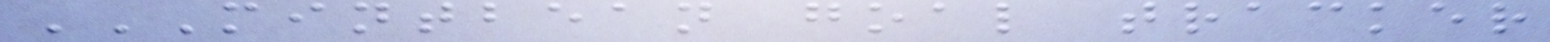MINTBEAN GOAL TRACKER
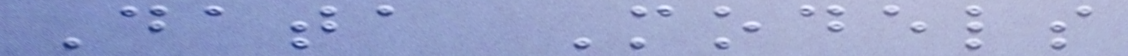Data Models
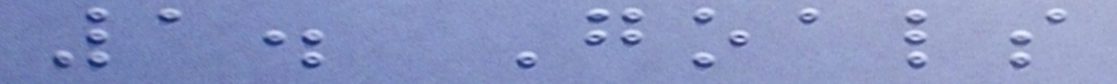1. Goals
